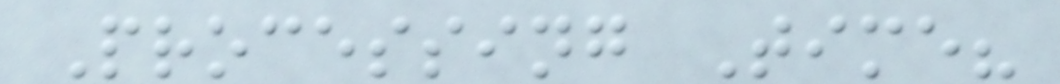Processing Time?
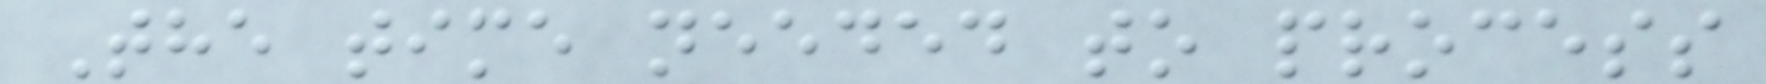The time needed to process
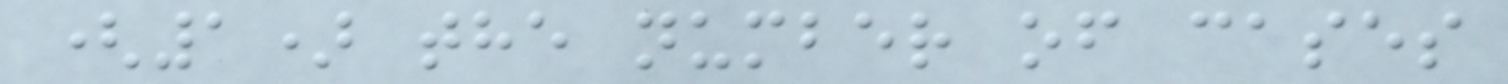(1) the number of cases
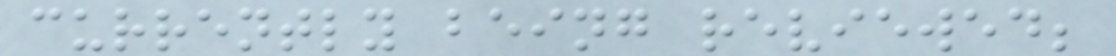currently being reviewed;
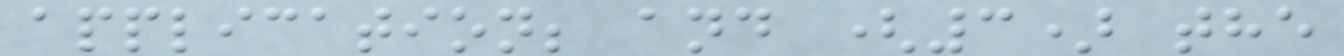application; and (3) the
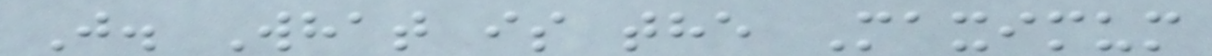J. What is the Maximum
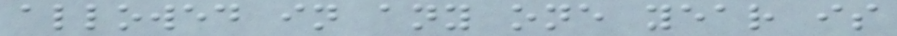allowed in any one year is
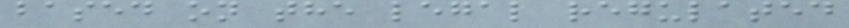based on the legal regulated
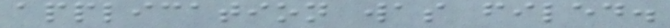application was filed.
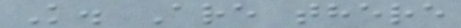K. Are there
